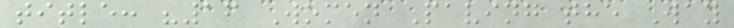title: "16 Women Paving the Way
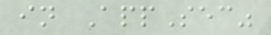in AppSec"
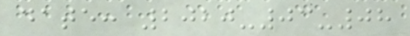date: 2020-03-08
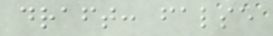draft: false
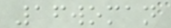16woman
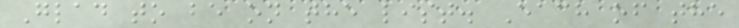Glad to be on the list. Each of the
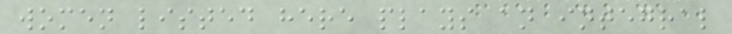women listed here plays an integral
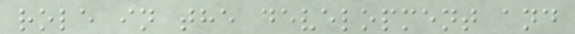role in the development and
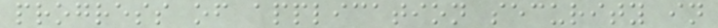progress of application security in
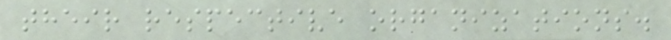their respective organizations.
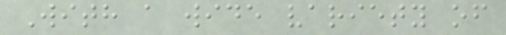With a wide variety of
